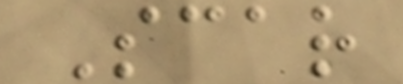Scar
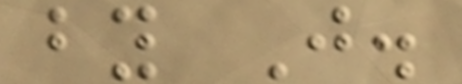by J.
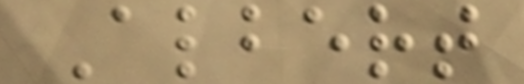Albert
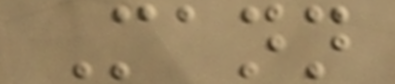Mann
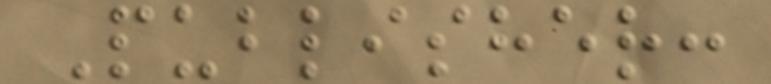Publisher:
